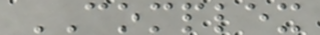COMPLEX
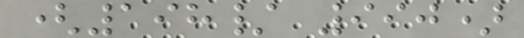(198/ 990)
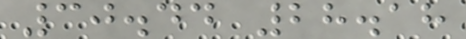30.44 28.18
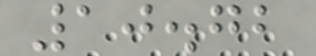10.72
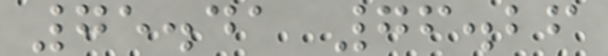75.41 76.26
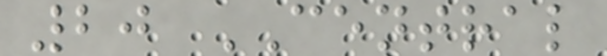20 CENTRAL
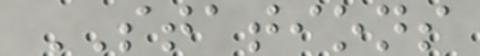STATIONS
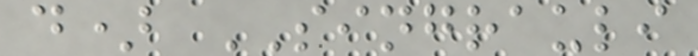d) SINGRAULI
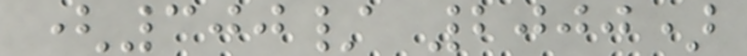(300/ 2000)
